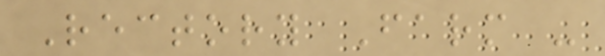Rectory Farm -
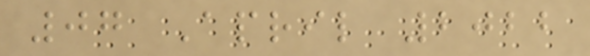07 April 2022
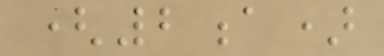(2a)
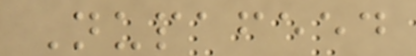Nupafeed
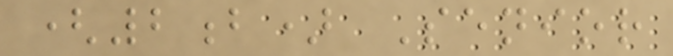(2b) Senior
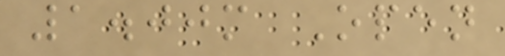1.00m Open
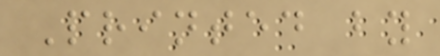Printed by
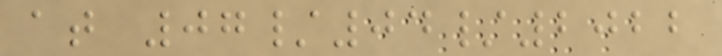at 07/04/2022
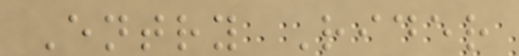Entry Rider
